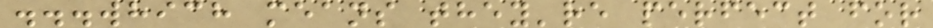...which means they're perfect for
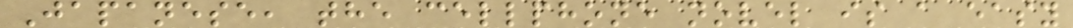Japanese, the cellphone novel is a easy
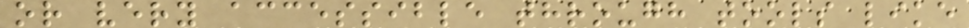or very accessible through tools like
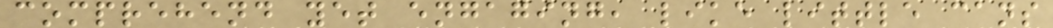comprehend yet engaging, like little cans
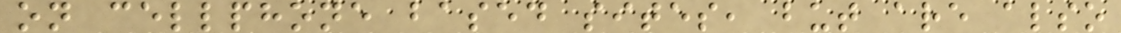on cellphone based sites, but are also
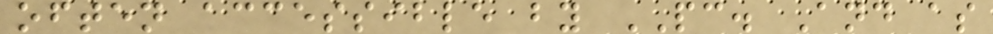often accessible by PC. And as
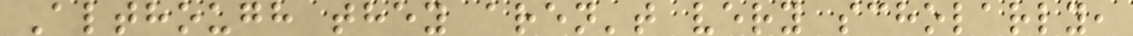Although they aren't very scholarly,
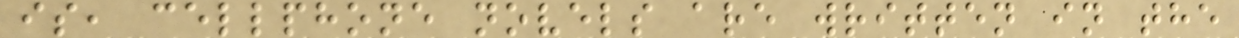is, cellphone novels are written in the
